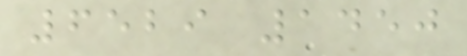6529 1450
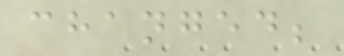changed;
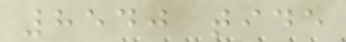8540 tide
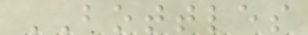BOTTLES
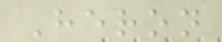Heron
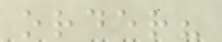order?
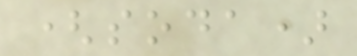(soda)
